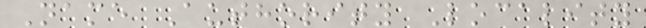Name Authority Locality
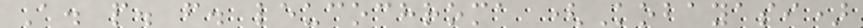A. p. f. leucochroma (Kobayasi)
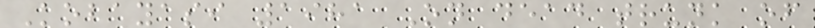Kobayasi 1981 On dead trunk of
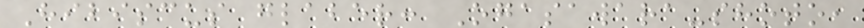Hibiscus glaber: Ogasawara-shoto,
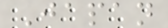Japan
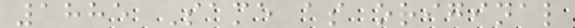1885 Same as original
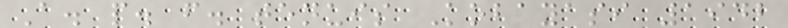A. p. f. tenuis Kobayasi 1942
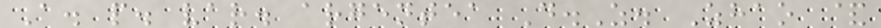A. p. var. argentea D.Z. Zhao &
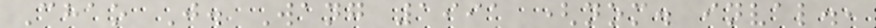Chao J. Wang 1991 (nom. inval.,
